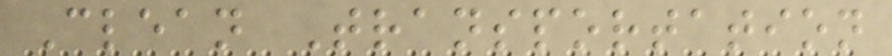Clean Transportation
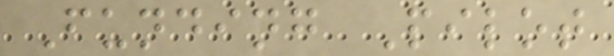Funding Pilot
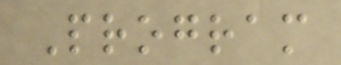Program
